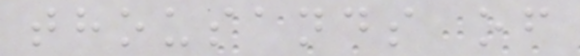thousands of
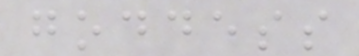goddess
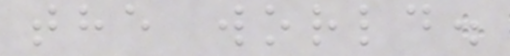the world.
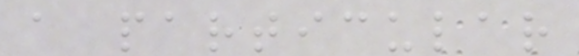a particular
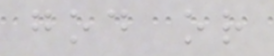god or
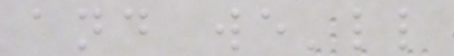and we'll
